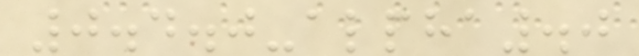0.4.0-alpha.0
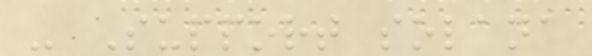- Support solana
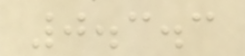0.3.3
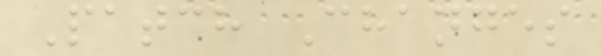Patch Changes
